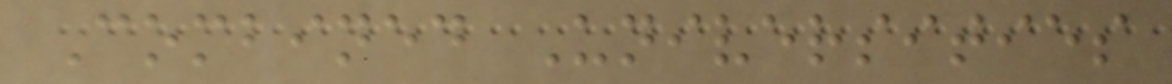Combined Universities
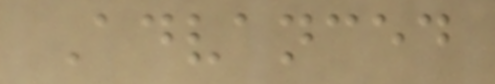Advanced
